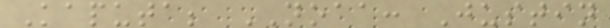Kaputa; NOAA: Justin
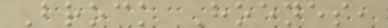Brock Hoenes,
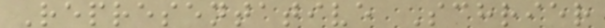Representative Schrier
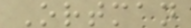Ortman
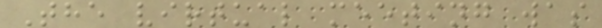The virtual meeting was
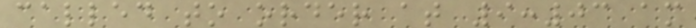called to order at 9:03 am
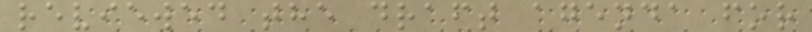reviewed the draft agenda for
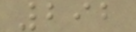292
